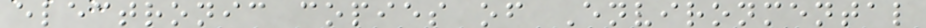electronic copies of Environmental
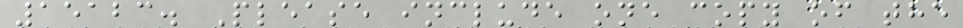15123. Please include one copy of the
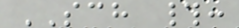SCH #:
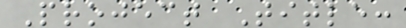Project Title:
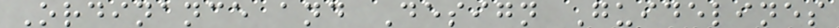Ordinance and Design Guidelines
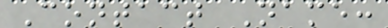Contact Name:
